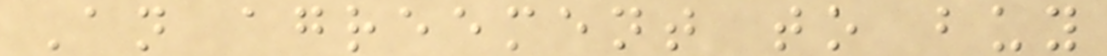An agreement to buy
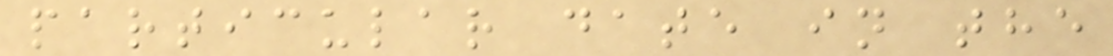particular date in the
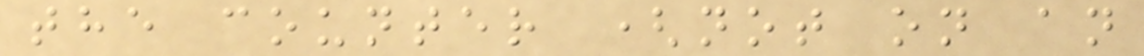the counter (not on an
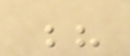?
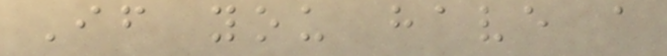If you have a
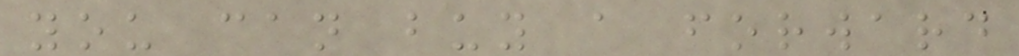you can buy a forward
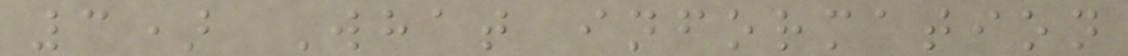3) What information
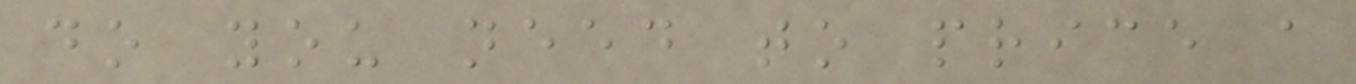do you need to price a
